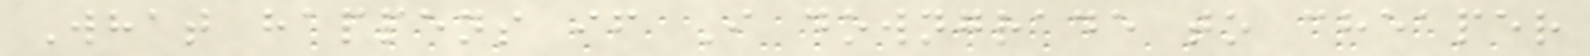What happens if I downgrade to cheaper
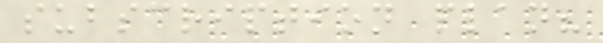subscription plan?
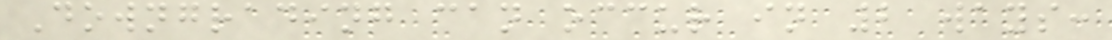Downgrading can occur in 2 ways:
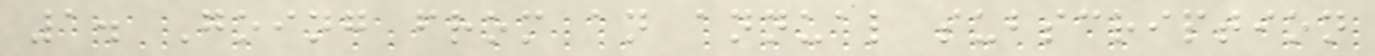1. Going from an annual subscription
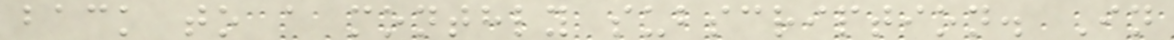back to a monthly subscription. In
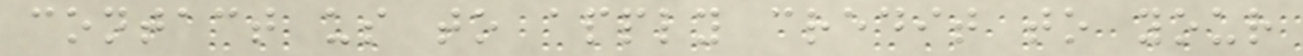contact us to apply credit to your
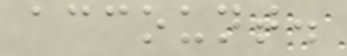account.
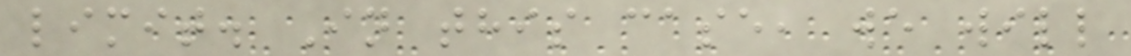limit. In this case, we will
